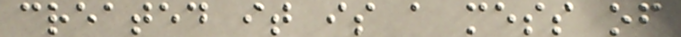created it is a mess of
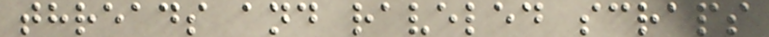threads and raveled scraps
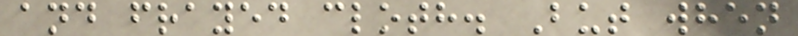and frayed cloth. But when
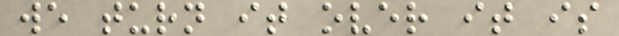we turn it over it is
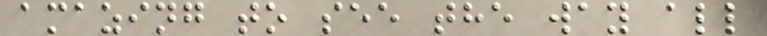amazing to see the way all
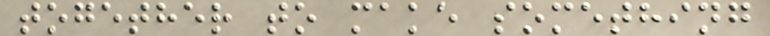together to make something
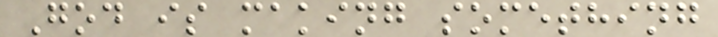God is making something
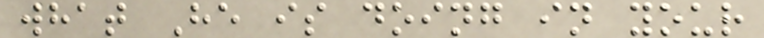what He is doing in your
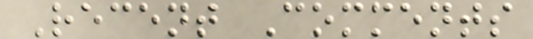Recent Comments
